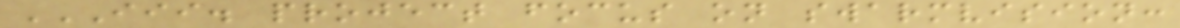III. PROJECT FOCUS ON SWARMVISION:
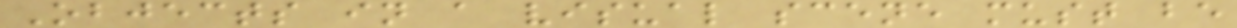Objects in a visual scene must be
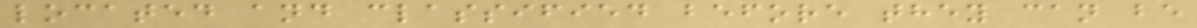located and classified before they can be
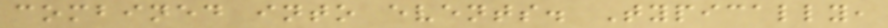combined into events. Typically,
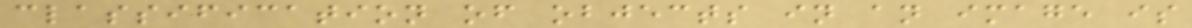classification of objects in an image is
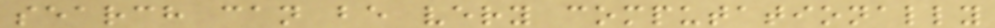search can be very computationally
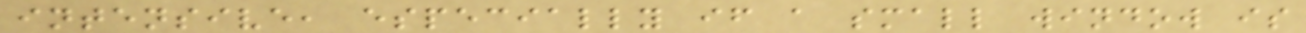intensive, especially if a small window is
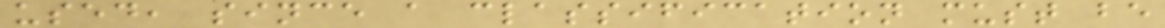used, since a classification must be
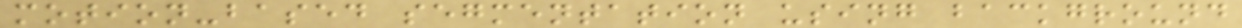motion-based segmentation using background
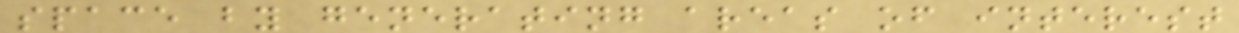space by generating areas of interest
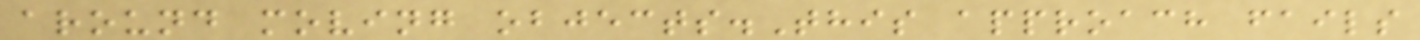around moving objects.This approach fails
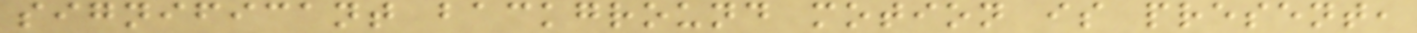significant background motion is present,
